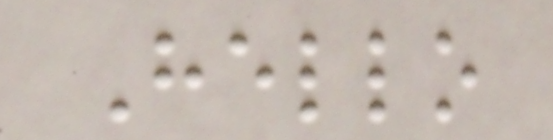Hello
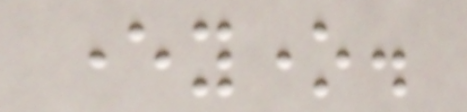everyone.
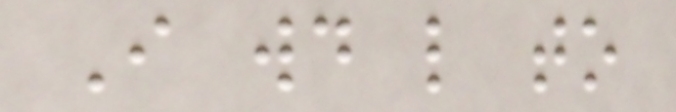I would like to
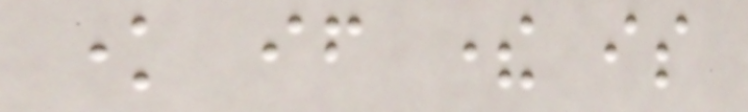know if there is
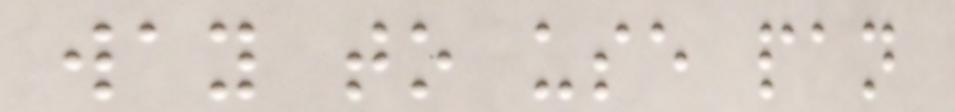way to use pan
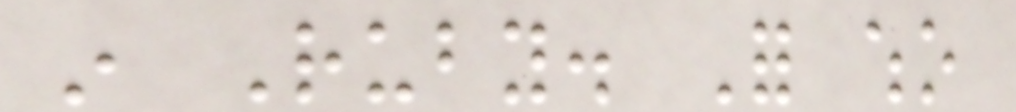in Ruby. For who
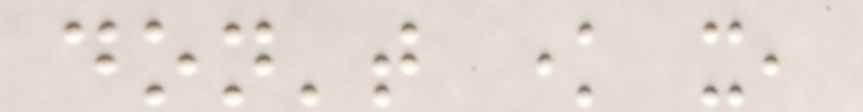don't know it,
